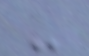-
